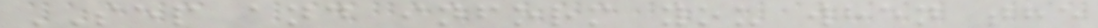SEP and inform you when the
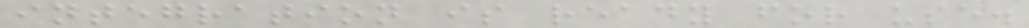integration is ready for use.
